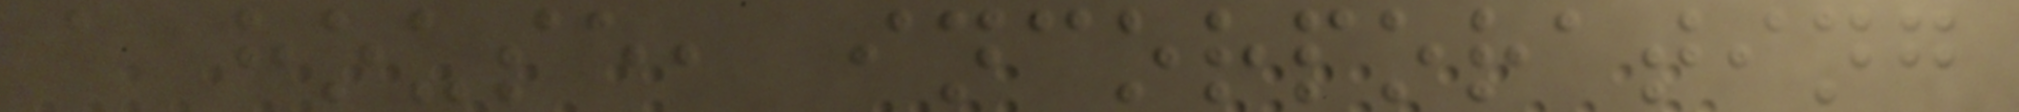a house, incorporating
